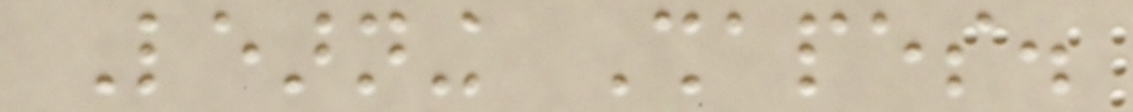Learning Shapes.
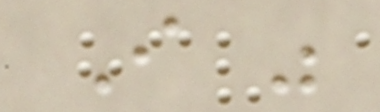I was
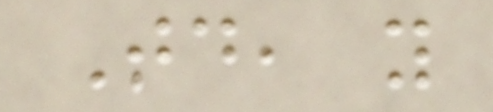Today, you
